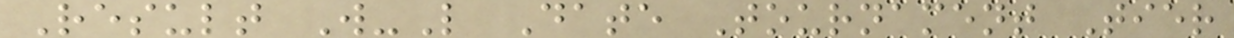Result W-L Date Tournament Tier
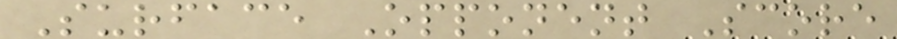Surface Opponent Score
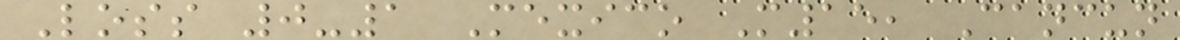Loss 0-1 Mexico M15, Cancun
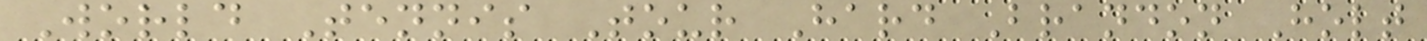World Tennis Tour Hard Brandon Holt
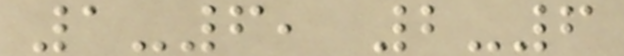1-6, 2-6
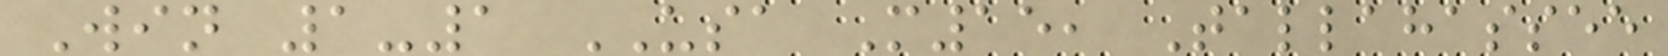Win 1-1 USA M15, Tallahassee
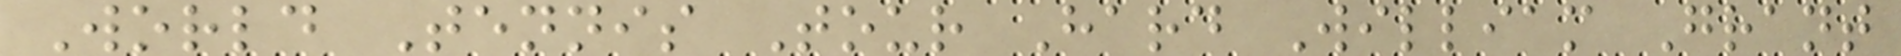World Tennis Tour Hard William Grant
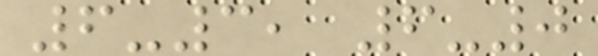6-3, 6-0
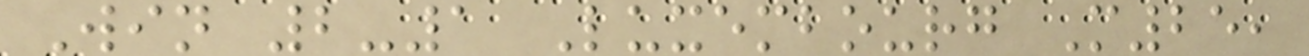Win 2-1 Luxembourg M25,
